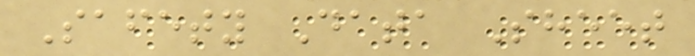Safety Data Sheet
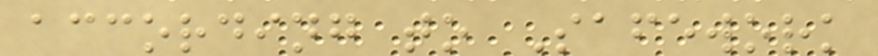according to Safework
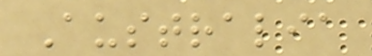Australia
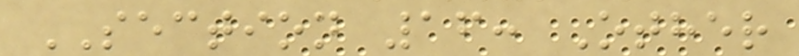SECTION 16: Other
